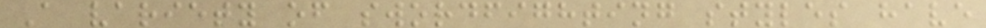A variety of swordfighting styles have
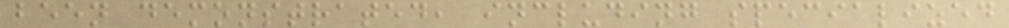been demonstrated, including specialized
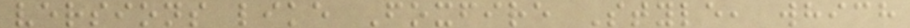versions like Foxfire Style, which
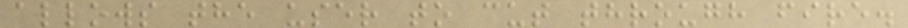allows the user to cut through fire.
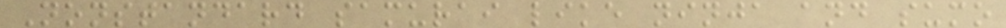Nonstandard samurai like ninja and sumo
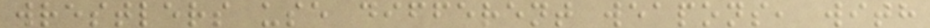wrestlers use different weapons, with
